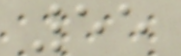55
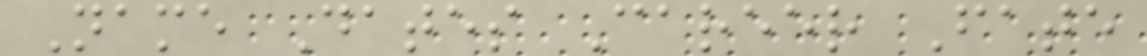Name Dates Career Fate
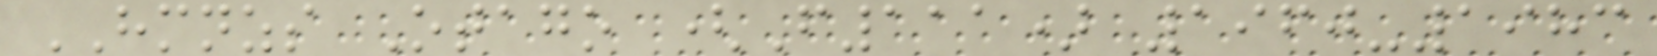HMNZS Otago (F111) 1960-1983
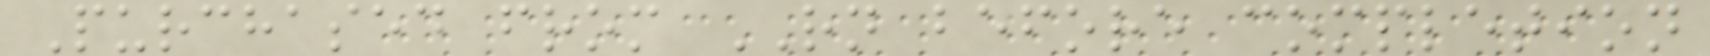Purchased from RN before completion
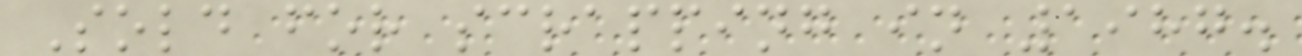Sold for scrapping in 1987.
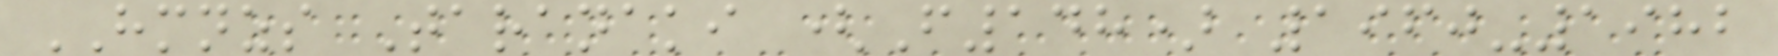HMNZS Taranaki (F148) 1960-1982
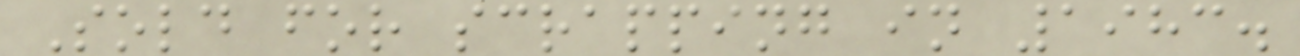Sold for scrapping in 1983.
